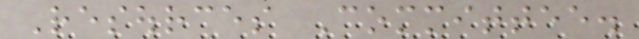Resources Committee.
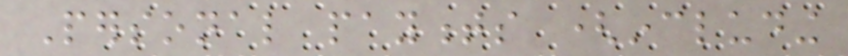Personal payments (including
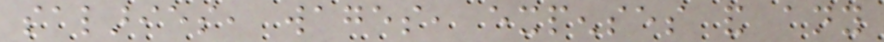salaries, wages, expenses and any
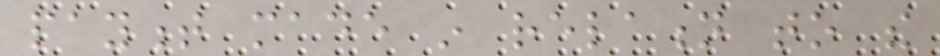payment made in relation to the
